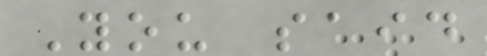You said
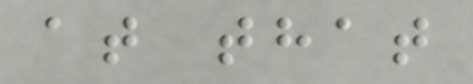at that
